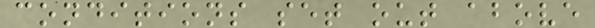conditions set out above
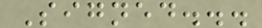Signed...
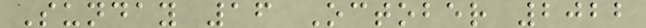Sunday 16 October 2022
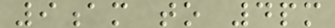9am to 4pm
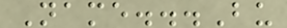Name...Bu
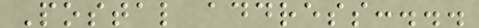Postal address:...
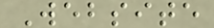Website
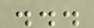...
